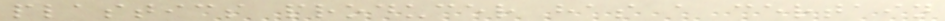plastics producer has a certain
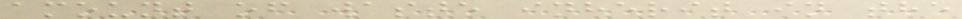amount of waste inherit in the
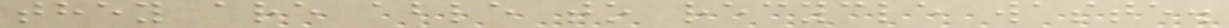they are able to recycle waste.
